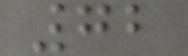72
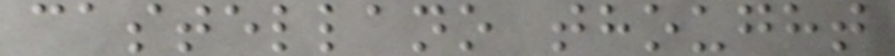castellano thought
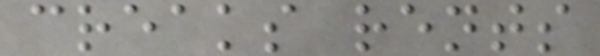creaks rents
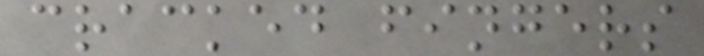cracked fingers
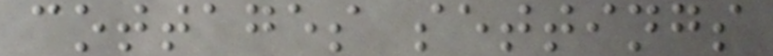cottages settings
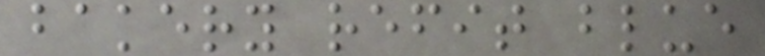bakery refit blue
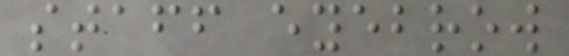staff eyebrow
